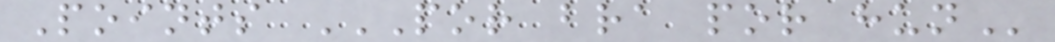Points POR BRA POR HUN
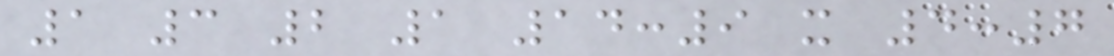1 3 2 1 14:9 x 4:7
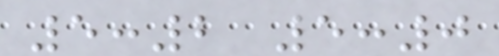5:2 5:0
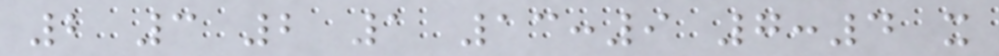2 3 2 1 13:9 7:4 x
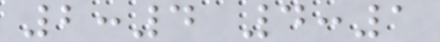2:4 4:1
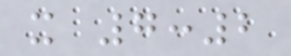x 7:2
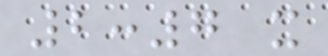2:7 x
